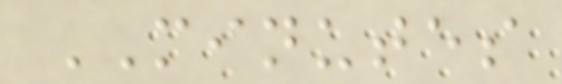MINUTES
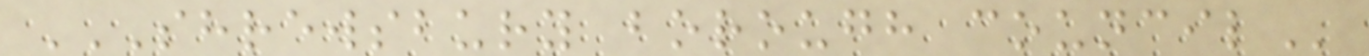SHREWSBURY BOROUGH COUNCIL
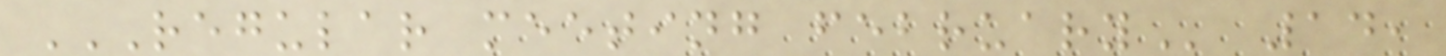REGULAR MEETING FEBRUARY 14,
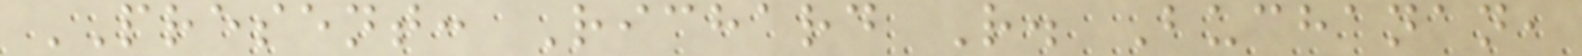PRESENT: Richard R. Buchanan,
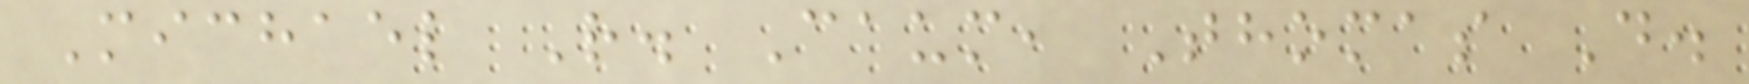Michael R. Caum, Thomas D.
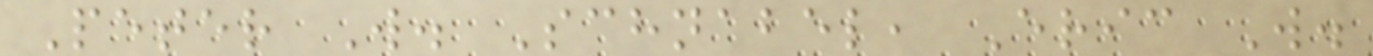Peter W. Schnabel, Eric W.
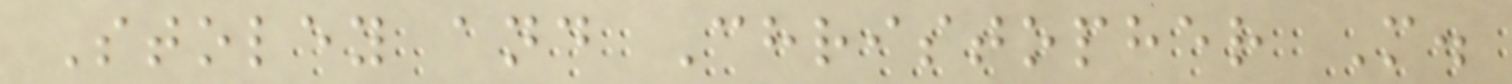Stoley and Christopher M.
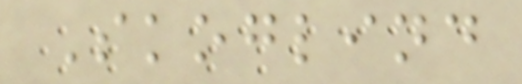Skoglind
